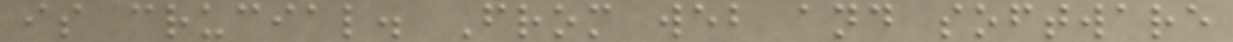is crucial. From web and software
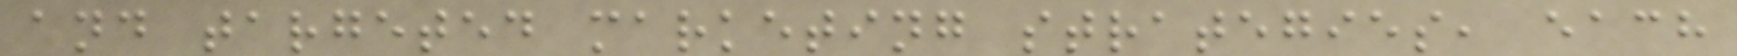and targeted marketing strategies, each
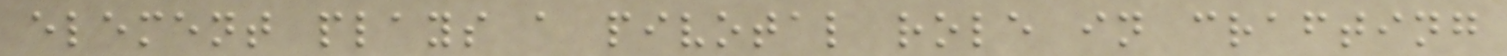element plays a pivotal role in crafting
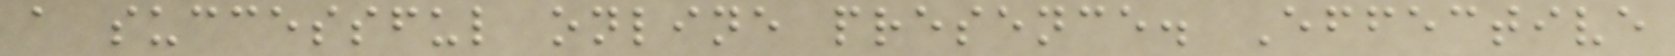a successful online presence. Effective
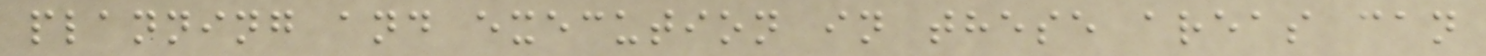planning and execution in these areas can
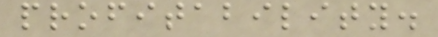profitability.
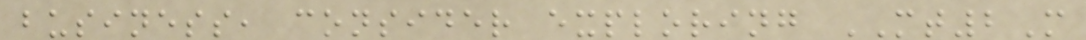business, consider exploring MT2M
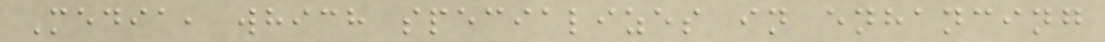Media, which specializes in enhancing
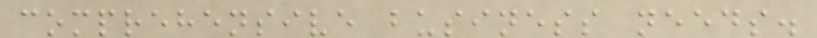comprehensive business needs.
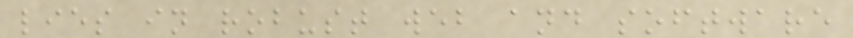lies in robust web and software
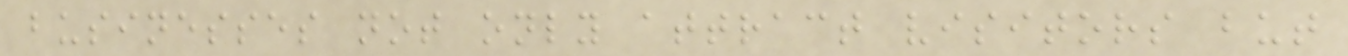businesses not only attract visitors but
